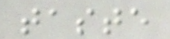taste
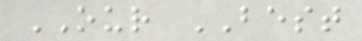OUR BEST
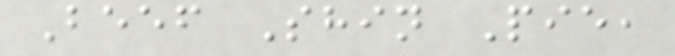Beef Shin Pie,
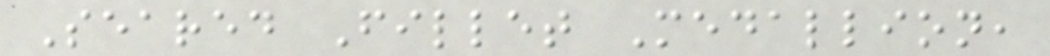Seared Fillet Medallion,
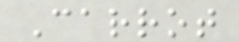Carrot
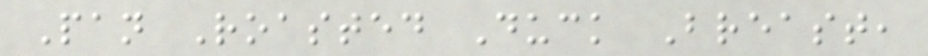Pan Roasted Duck Breast,
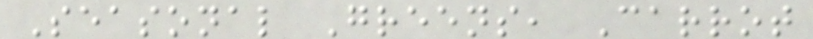Seasonal Greens, Carrot
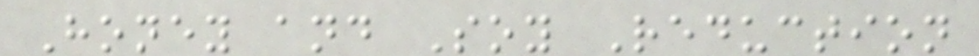Honey and Soy Reduction
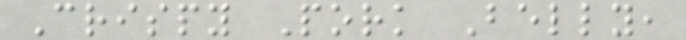Crispy Pork Belly,
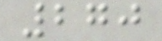270
